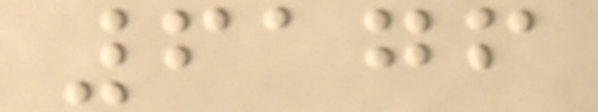6176
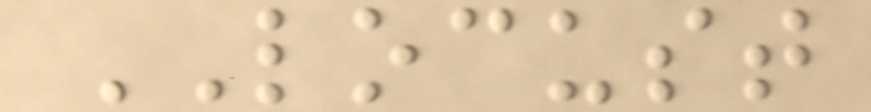LOCUST
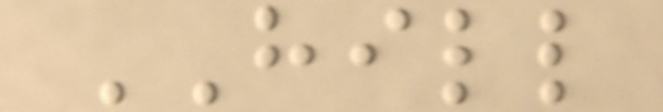HILL
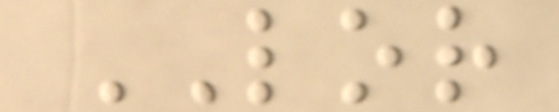LOR
